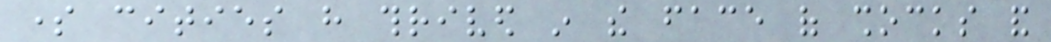some cities have thrived in the face of shocks and
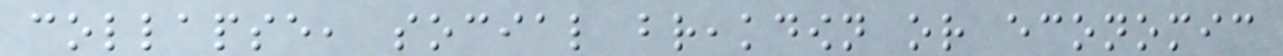collapse, social breakdown or economic
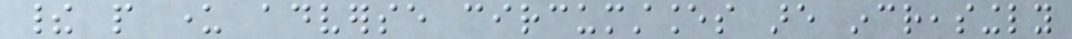their people under adverse circumstances are increasingly
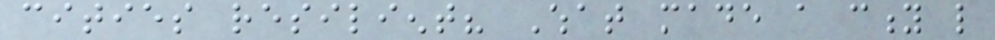cities resilient? What made a city like
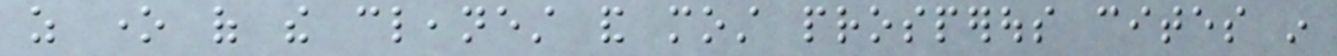as one of the cleanest and most prosperous cites in
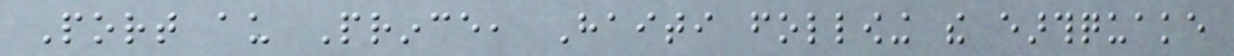Port au Prince, Haiti following the earthquake
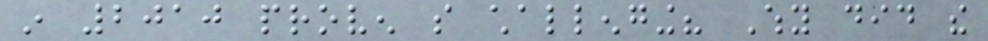in 2010 proven so challenging? Why did the
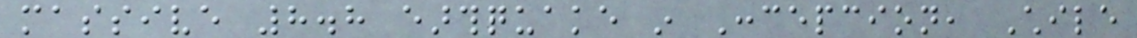massive 8.8 earthquake in Concepcion, Chile
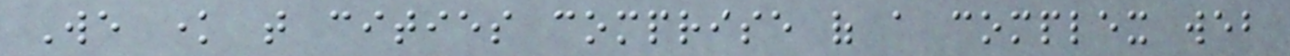We know that cities comprise of a complex web
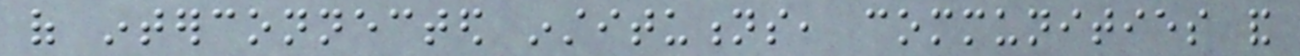of interconnected institutions, communities and
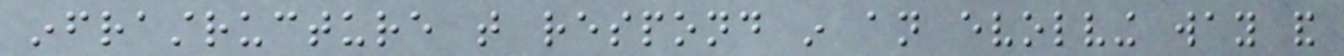infrastructure that respond in an evolving way and
